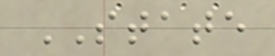STATE
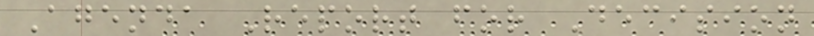Agenda Report for Decision
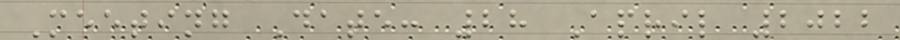Meeting Date: 28 April 2022
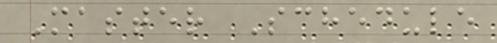Master Schedule
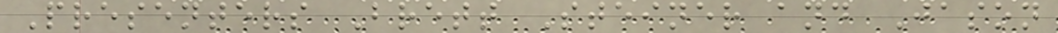Presenters Brett Steiner and Jason
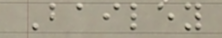Bailey
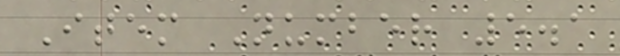Item Number 5.1
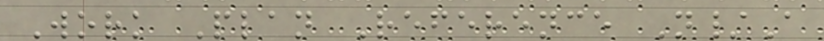Work Plan Reference N/A
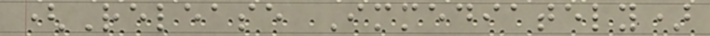(Release Immediately)
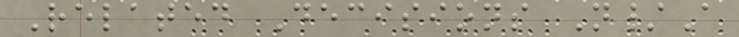Related Decisions N/A
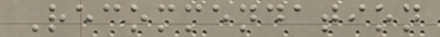Recommendation
